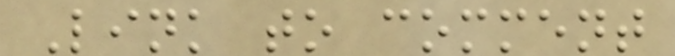Link to comment
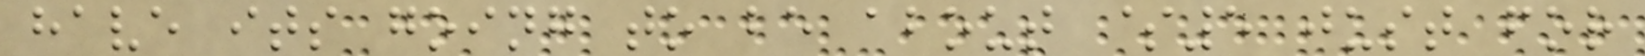have its going to be about $5 just for
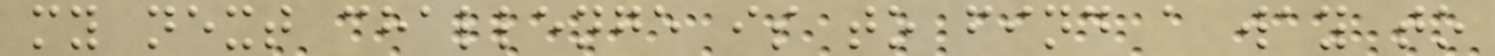my next challenge is to find a way to
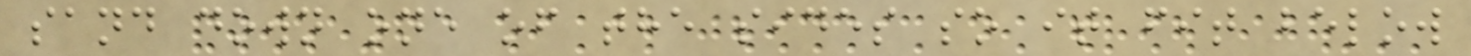sand down one of the sides so it fit below
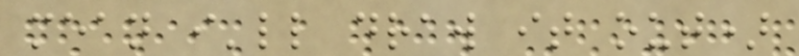mean i'll draw it out)
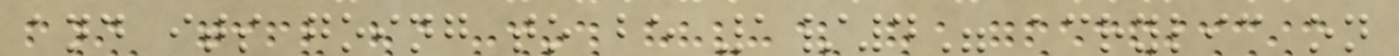and its going to be 1/4" acrylic on
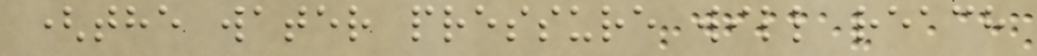(the water pressure will reach
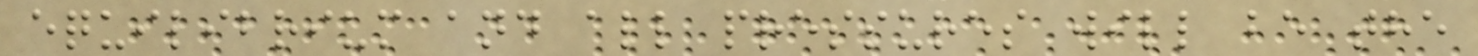equilibrium and all pressures will be the
